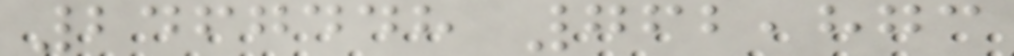2467448 762,873
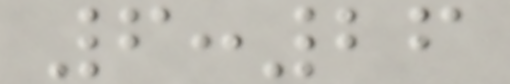6:26
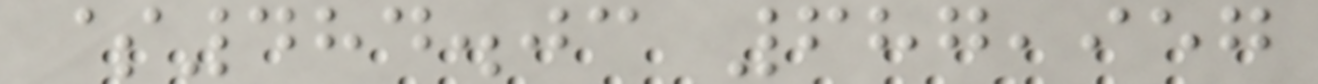$484.03 687,957
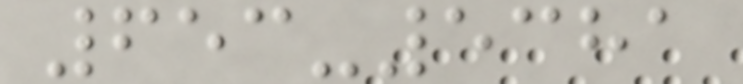653-5381
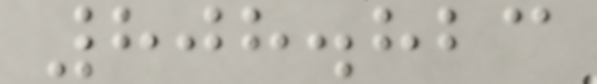808.823
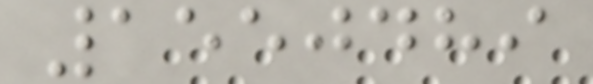1550489
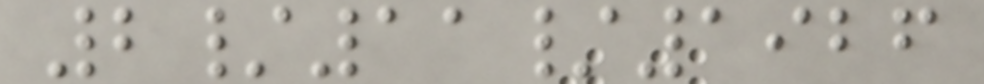2/11/1926
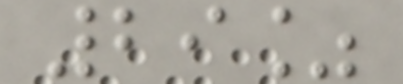29%
